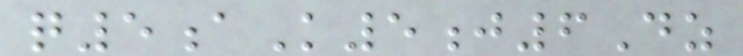q5aK5j6Dz
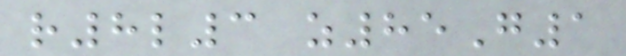r8l3 z85G1
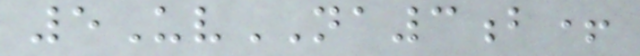5UvNA3b+
